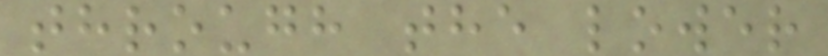through the lower
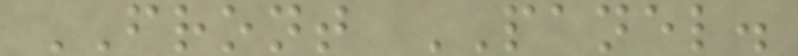FRONT PANEL.
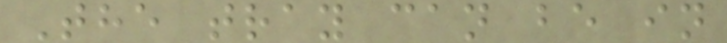The tray can be in
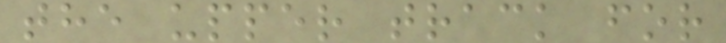the upper track for
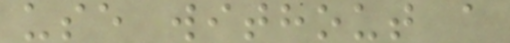use without a
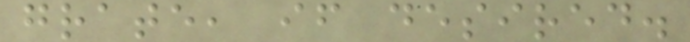grate, if desired.
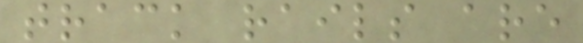track rails are
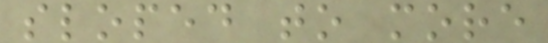sloped to more
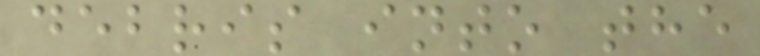debris into the
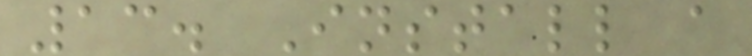13. Install a
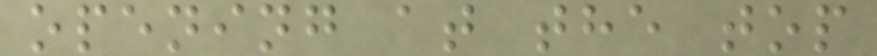opening at the top
